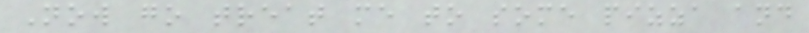Now go treat me to some pizza and
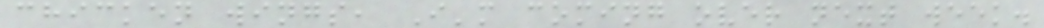chicken wings, I'm coming over next week.
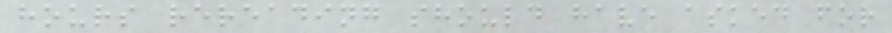hours rereading should have asked for
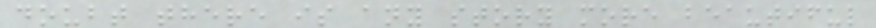doubt there is any story more beautiful
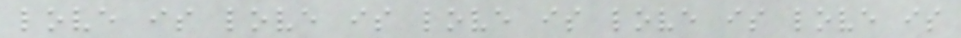love is love is love is love is love is
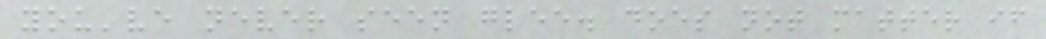you've never seen glee. does not matter if
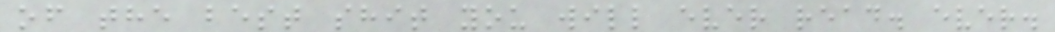of the best shit you will ever read. ever.
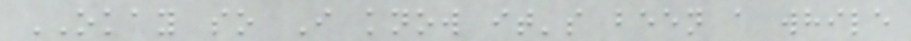OKAY so I know it's been a while
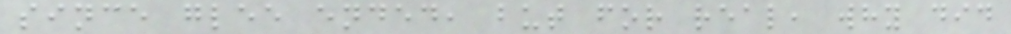since glee ended, but for real, why did
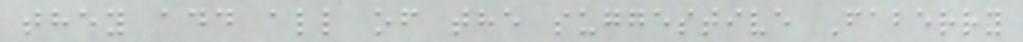they add all of the suggestive Faberry
